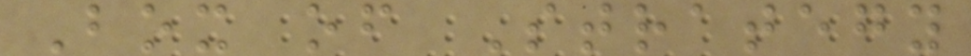Box of Strategy
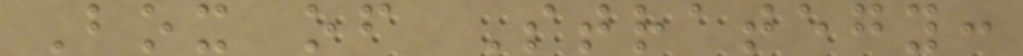Box of Strategy:
